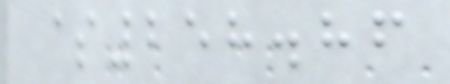$258.86
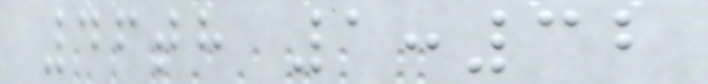46th 1:32
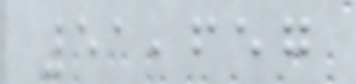51,657
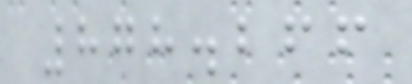878.266
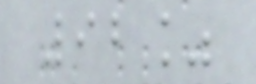92%
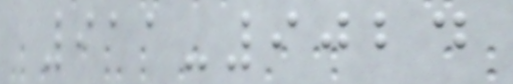911-9024
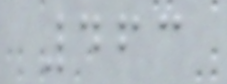463
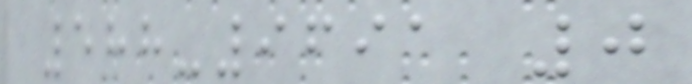588-9691 0
